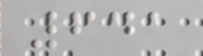641
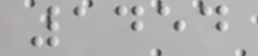1454
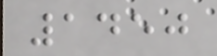1450
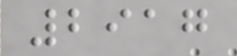2917
